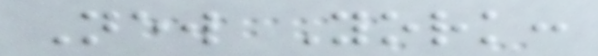New York:
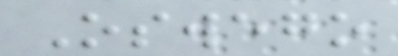Oswego
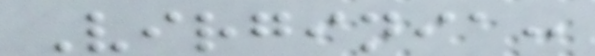Virginia:
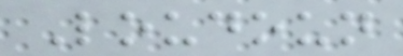Loudoun
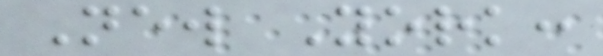New York:
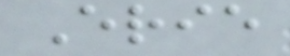Erie
